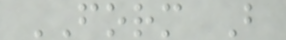FORM B
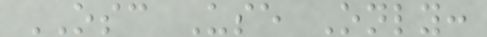OSC Use Only:
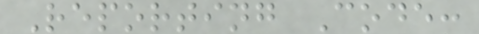Reporting Code:
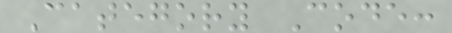Category Code:
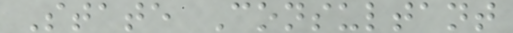State Consultant
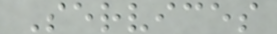Services
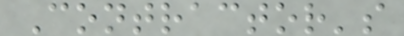Contractor's
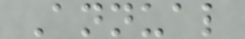Annual
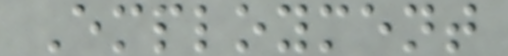Employment
